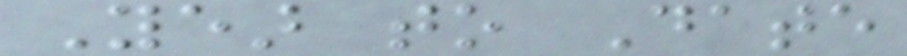Year to Date
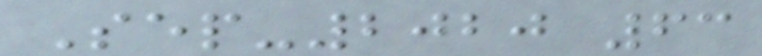Sep-2020 63
